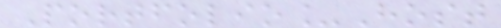Portfolio_Host
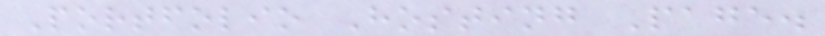Portfolio Hosting Page.
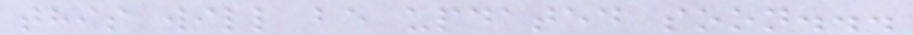this will be updated soon...
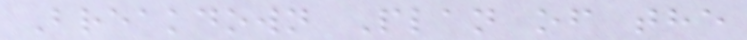Breakdown Plan of the
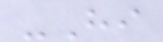-Hi
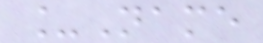_Name
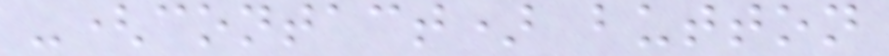-(contact) button
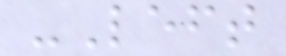-Left
